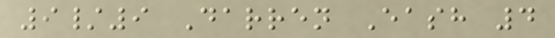9/9 Darren Eash 4
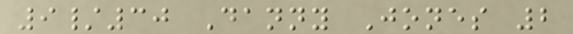9/30 Danny Jones 2
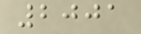2001
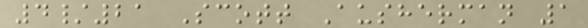4/21 Scott Ausherman 1
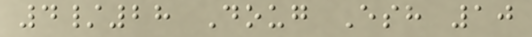4/28 Doug Esh 10
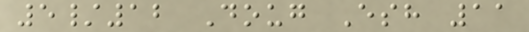5/12 Doug Esh 11
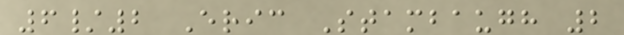6/2 Eric Stambaugh 2
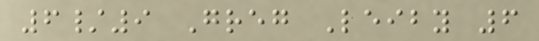6/9 Greg Leiby 6
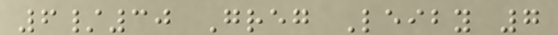6/30 Greg Leiby 7
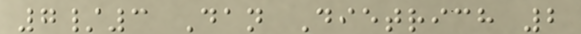7/3 Dan Dietrich 2
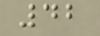42
